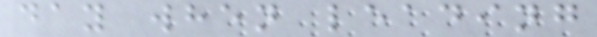day when leading
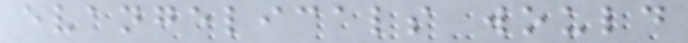evangelicals would
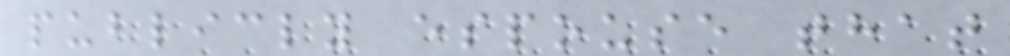publicly espouse that
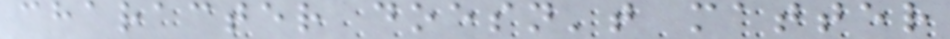character doesn't matter
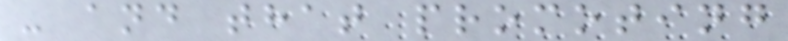- and that promoting
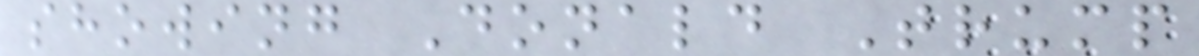showing Donald Trump
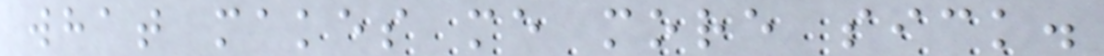what makes me more sick.
